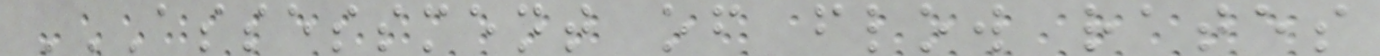ASSESSMENT OF FLOW RATES
